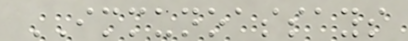IMMUNOASSAYS
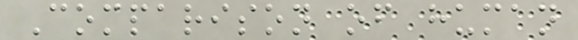Comparison of human
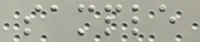sample
